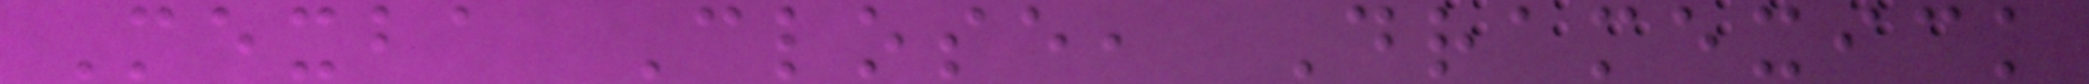Mexba Close, Dramexick
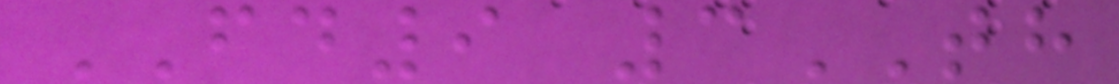FD9 3TH
